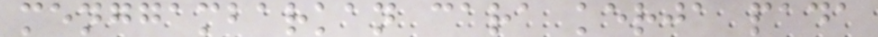menggambarkan cara kerja pada
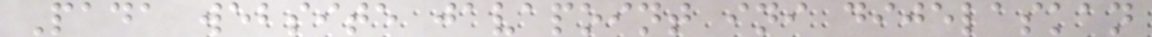Pada website javapoint ini dijelaskan
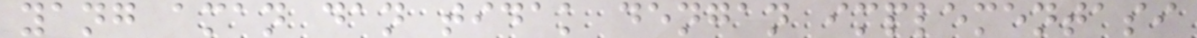yang aman dan tidak dengan implementasi
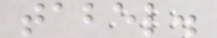tabel.
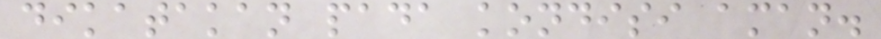dikatakan pada kondisi aman.
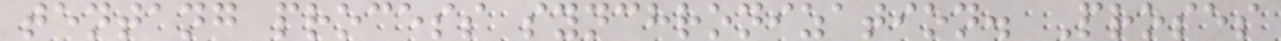tentang process synchronization. Proses
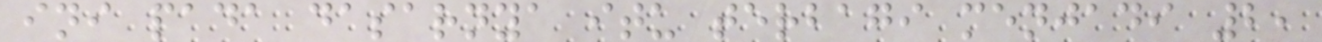ini pada dasarnya itu terbagi menjadi 2,
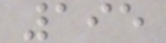195
